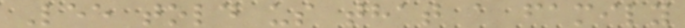Lee told us that a family
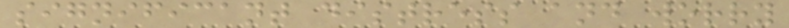significant distress and worry
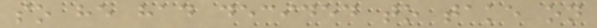so he had decided to take on
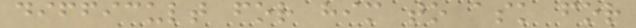difficult for him to ask for
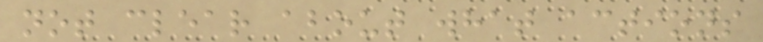not clear about what actions
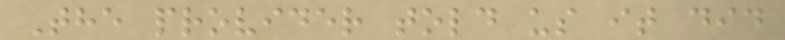The provider told us it did
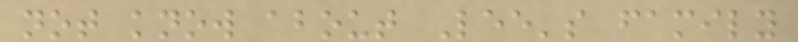not know about Lee's family
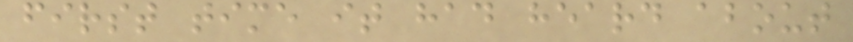first time it had heard about
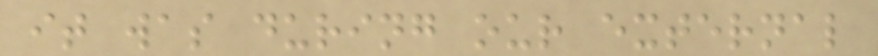it was during our external
